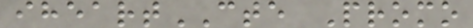iheartCTE Promo
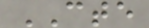CTE
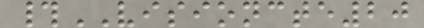#VISIONCTE20
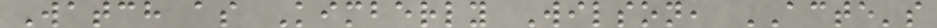Watch as Kimberly Wilson, ACTE's
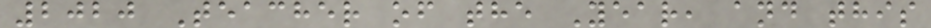2020 Teacher of the Year, and this
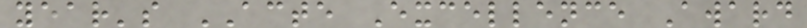year's ACTE Excellence Award
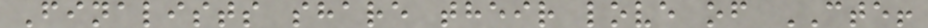Finalists share their love of CTE!
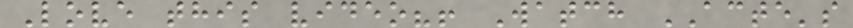Love this video?! Watch ACTE's
